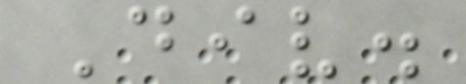Div.
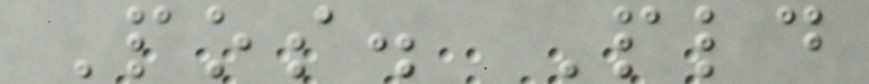Pos. Pld
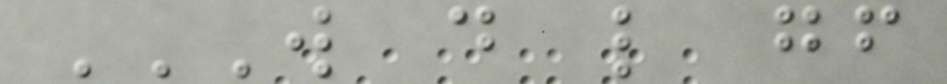W D L GF
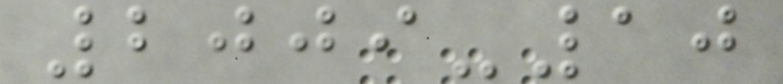2009-10
